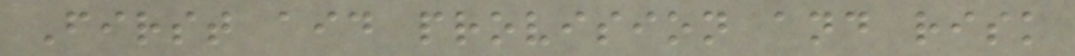First aid provision and risk
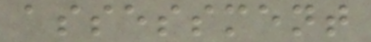assessment
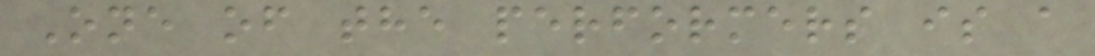One of the performers is a
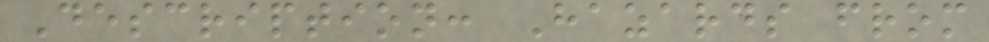Description: Hazards from
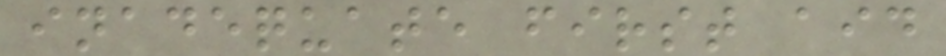inadequate first aid
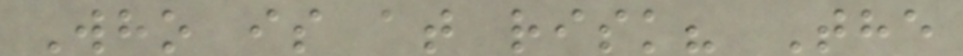Who is at risk? The
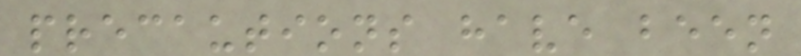precautions have been
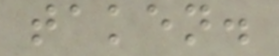taken.
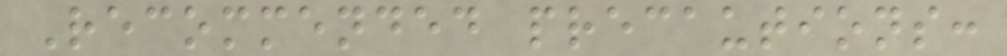Recommended precautions:
